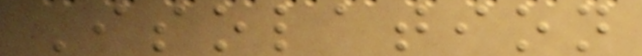Isolation
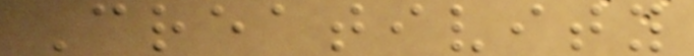Creativity
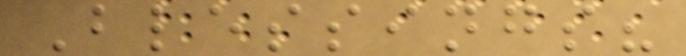Blessings?
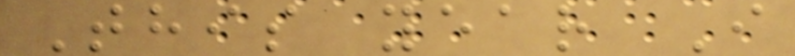This year I
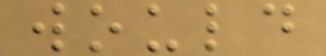would
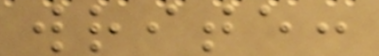write:
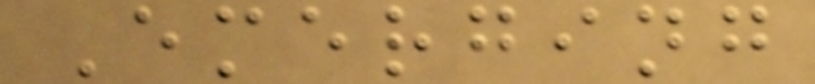Emerging
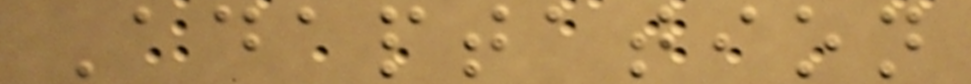Adaptation
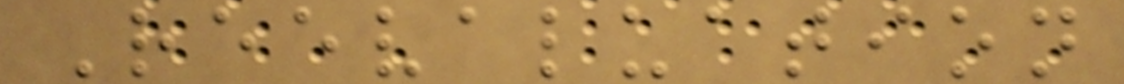Reevaluation
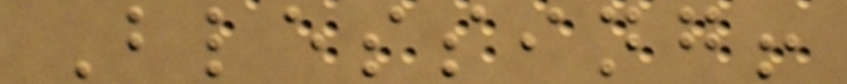Blessing!
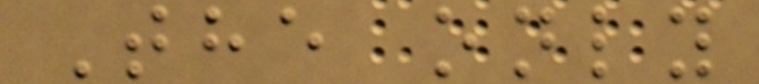The only
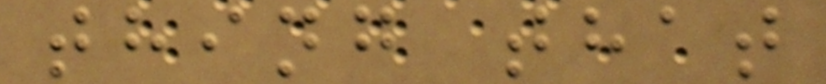thing that
